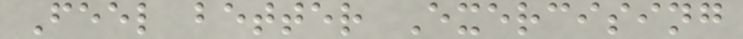Feel better Exercising
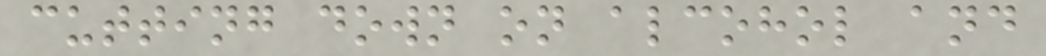cutting down on alcohol and
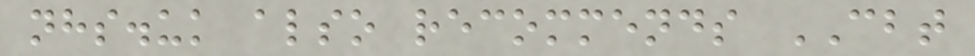nhs.uk also recommends CBT
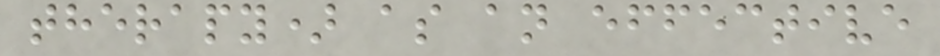therapy) as an effective
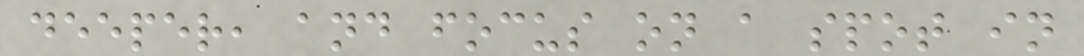deeper, and focus on a spot in
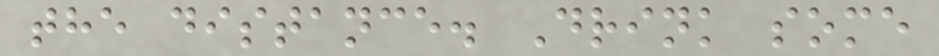the distance. Drink some
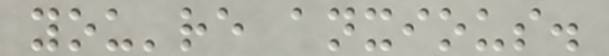you're anxious.
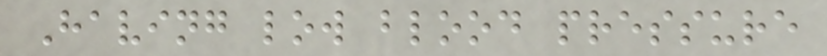Having low blood pressure
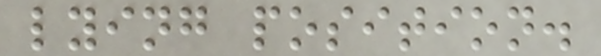lying position.
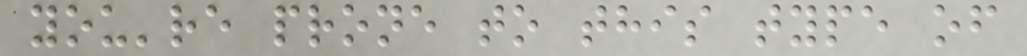you're prone to this type of
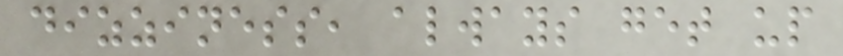dizziness, always get up
